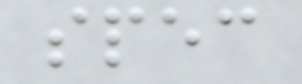spec
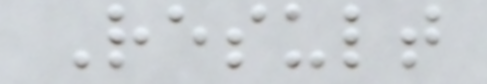Result
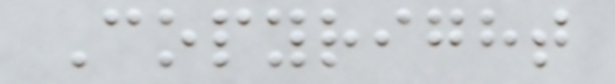Copyright
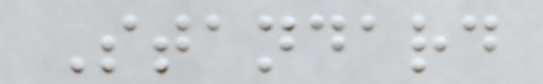Standard
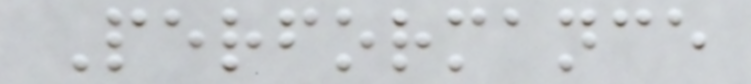Performance
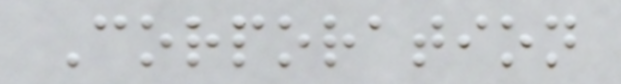Corporation
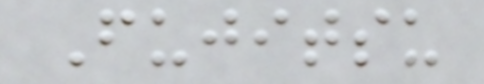Fujitsu
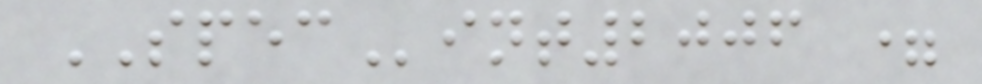SPECint2006 =
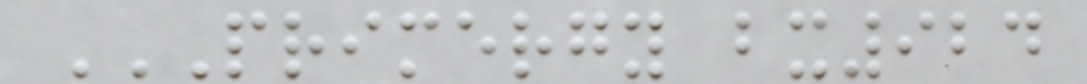PRIMERGY BX924
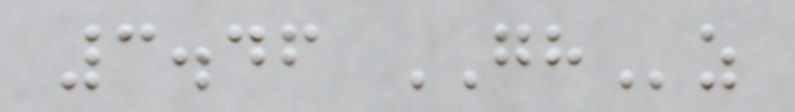3.46 GHz
